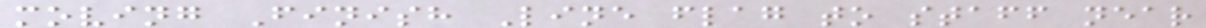moving Finish Line flag to staff near
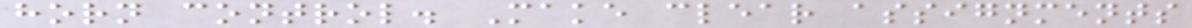horn control. Make clear assignments
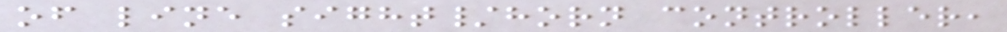of line sight/horn controller,
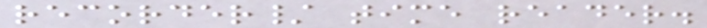recorder/ time reader.
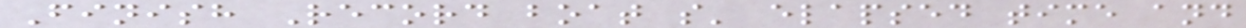Finish Record boat s' elapsed time and
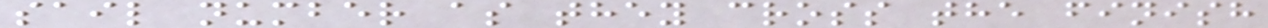sail number as they cross the finish
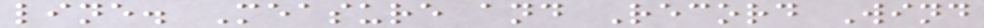line. Measure and Record Wind
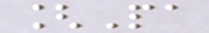[Pa
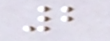2
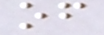of
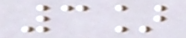3]
